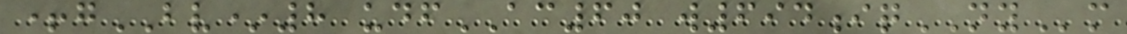+gBV*8 udfAC60 w694iqNYm
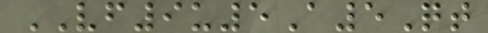VF9u5A5Qt
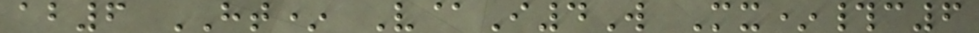ab6 HT* V@I4W Mx*#c6
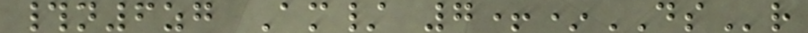#n6zg Am/ 7+*DSr
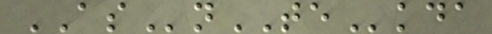ASnTEkda
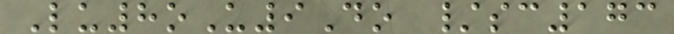Lu8oU9Do /sc173
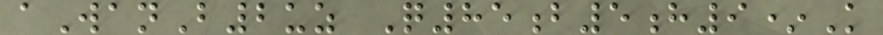aWanB2uz Q85b5h9*K
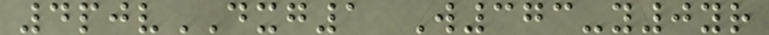4pjvDXG1 W373-y0yr
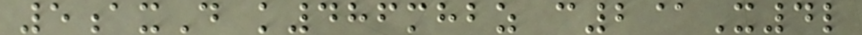5axD k486mhbz c2@X4l
